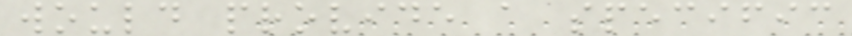would provide a specific
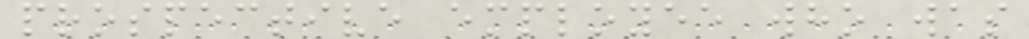prospective employee who was
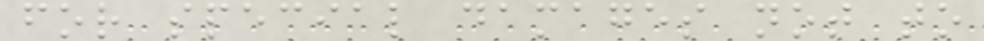for special damages not to
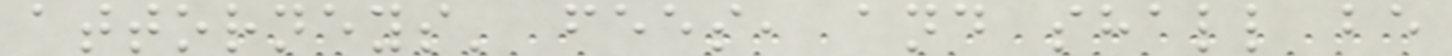attorneys' fees, and shall be
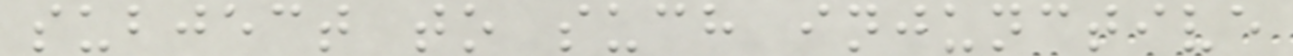subject to such injunctive
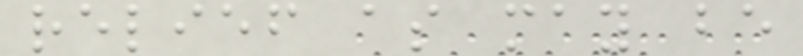relief as may be
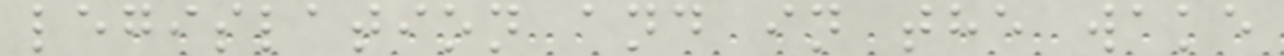legislation and in the wake
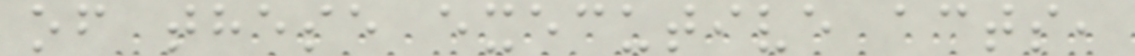of these executive acts,
